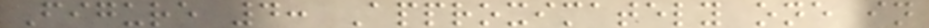Figure 4: Approximately one in
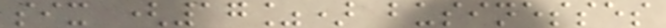six (17%) businesses
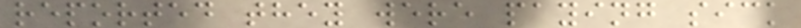reported they were paying sick
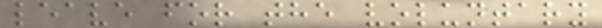leave for the voluntary
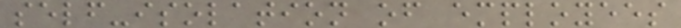self-isolation of employees
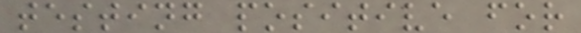testing positive for
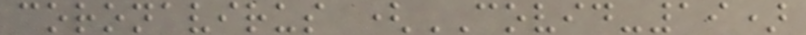coronavirus (COVID-19)
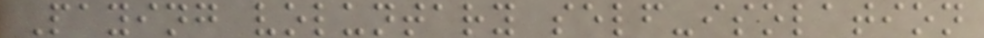Paying voluntary self-isolation
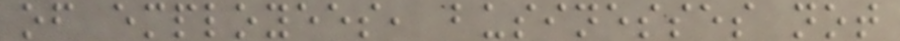of employees, businesses not
